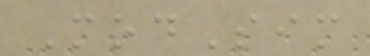ModSim
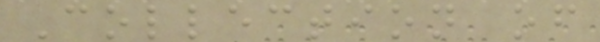Collection of
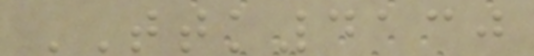TTK4130
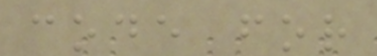code for
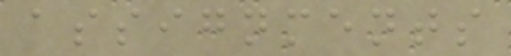assignments
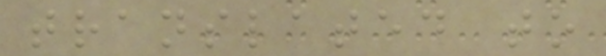translated to
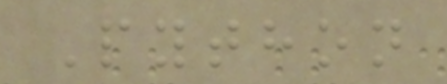Python
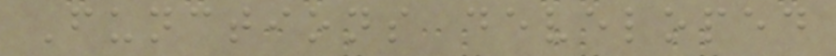Functions developed
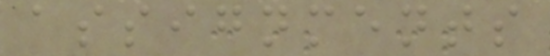assignments
